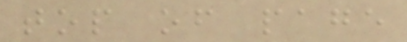top of page
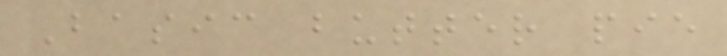Basic butter pie
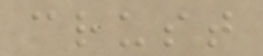crust
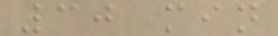30 min
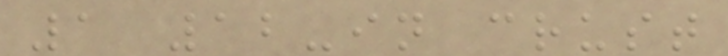1 12-in crust
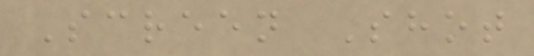Screen Shot
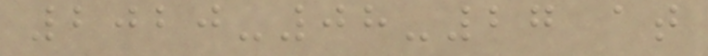2020-08-27 at
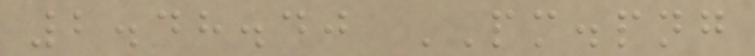2.48.40 PM.png
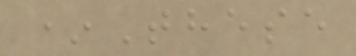*These
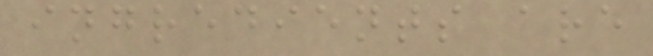ingredients are
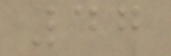47
